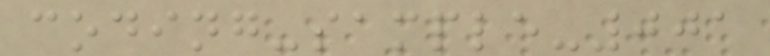coding-sample-001
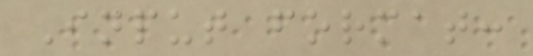Input format:
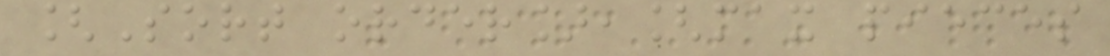[Sort order],[max pieces
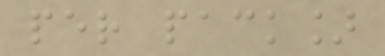per pack]
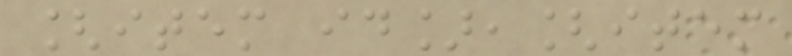[item id],[item
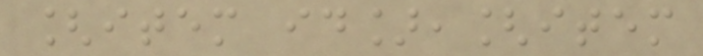[item id],[item
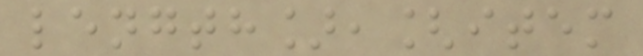length],[item
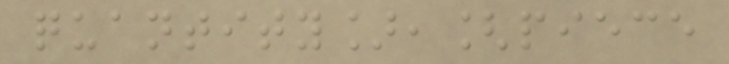quantity],[piece
